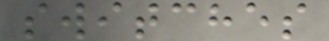switches
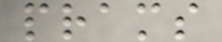prams
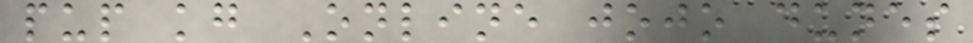pup kg Online jojo dunes
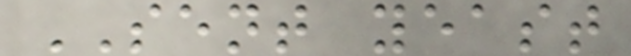SENT yeast
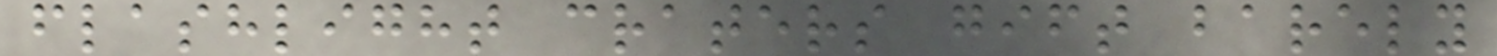flashlight craters gift barely
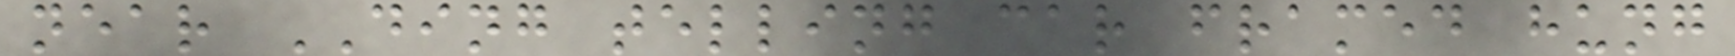near DING telling car framed hung
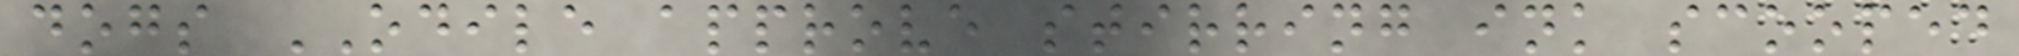dogs ODILE approve stirring ink scooped
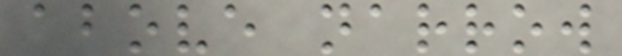above narrow
